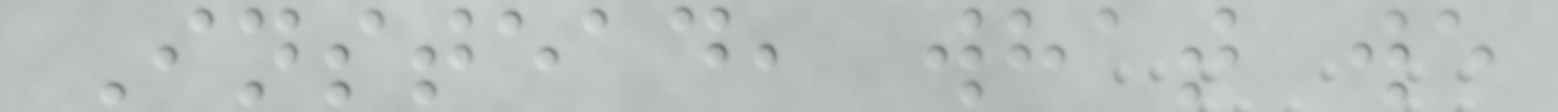Instead, what we
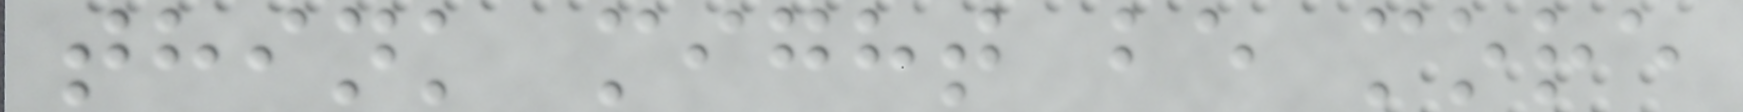think might be more
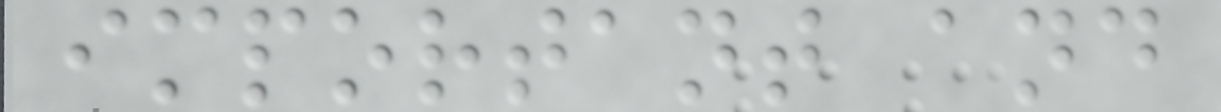important and
